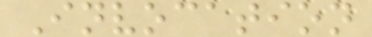Invocation
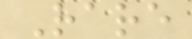Rare
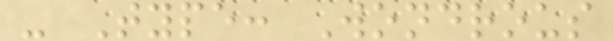- Type: Wondrous
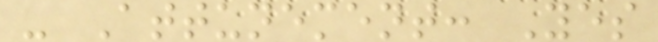- Attunement: Yes
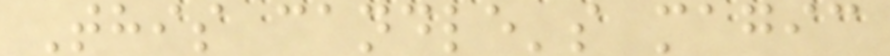This candle's magic
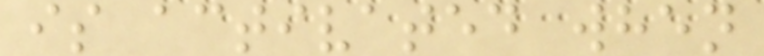is activated when
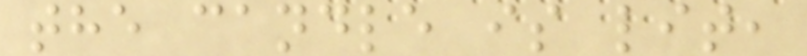the candle is lit,
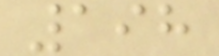198
